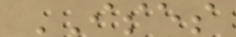ISES
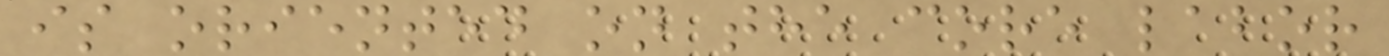is oriented on the core labor
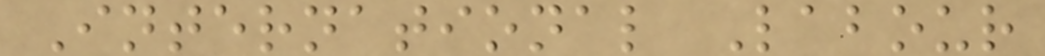International Labour
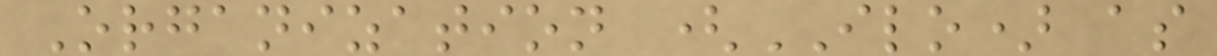Organization (ILO) as
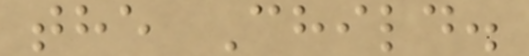the Child.
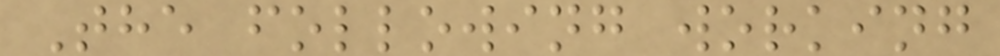The following working
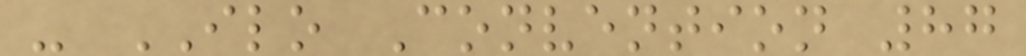- ILO Convention 87
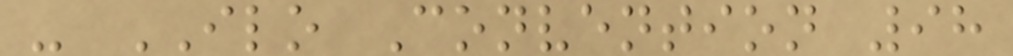- ILO Convention 98
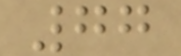77
